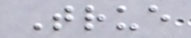True
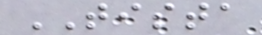TISTA
